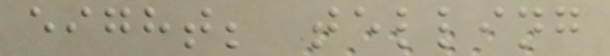eight; telling
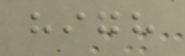high
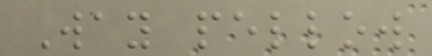Way pellow
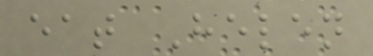eat Helen
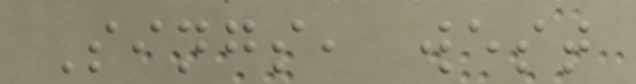Sings, west
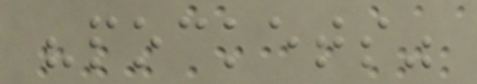"pockets"
